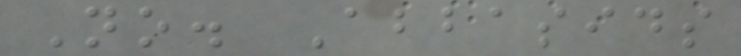No. Abbasids
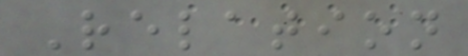Relation
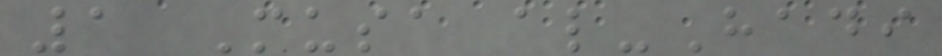1 Musa al-Hadi
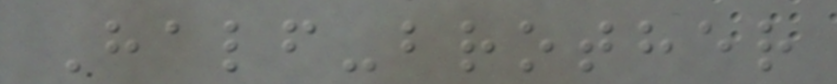Half-brother
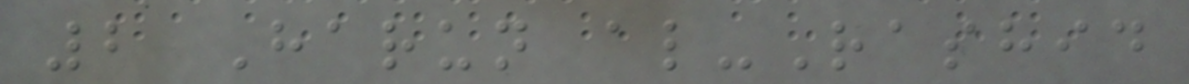2 Harun al-Rashid
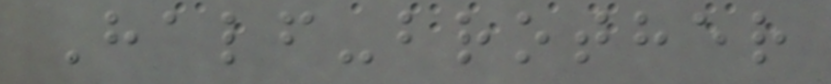Half-brother
